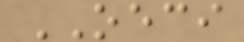OECI
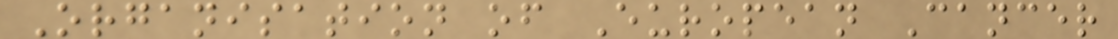Organisation of European Cancer
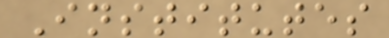Institutes
